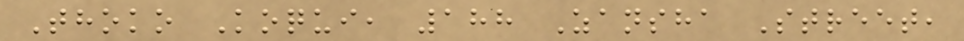Thoko Koqui, 188 Zansha Street,
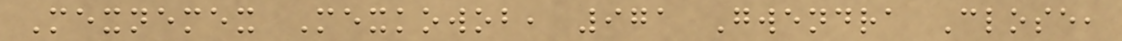Mexnemex Mexkowob, 971 Gwendra Close,
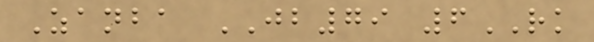Zanba JB79 6RK
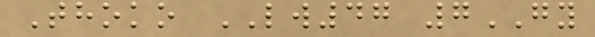Thoko LW47 7GY
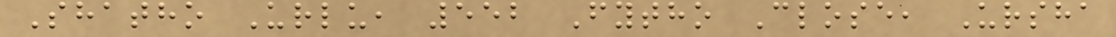Shatho Urlu, 552 Fytho Close, Ursha
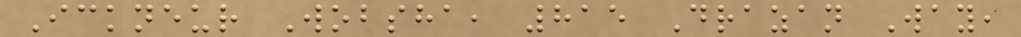Ickneur Wobsha, 815 Drazan Way,
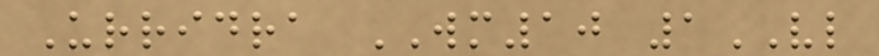Urridra WM10 1VL
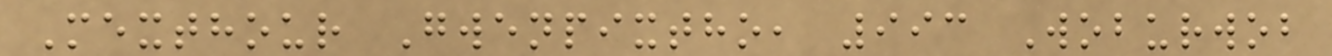Mexthour Gwenpixtho, 993 Woburwob
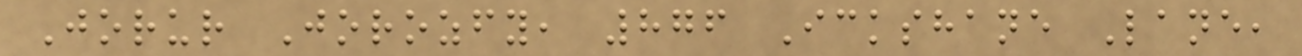Jorur Jorozfy, 876 Ickshane Lane,
